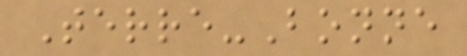Terre-Bonne
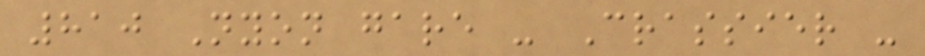810 Nyon gare - Crassier -
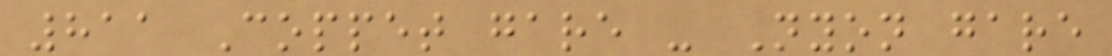811 Coppet gare - Nyon gare
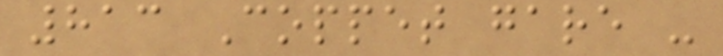813 Coppet gare -
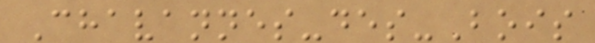Chavannes-des-Bois
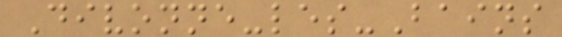Divonne-les-Bains
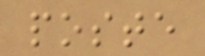poste
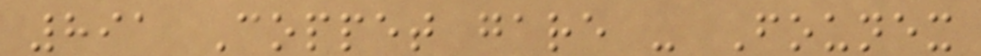891 Coppet gare - Founex
